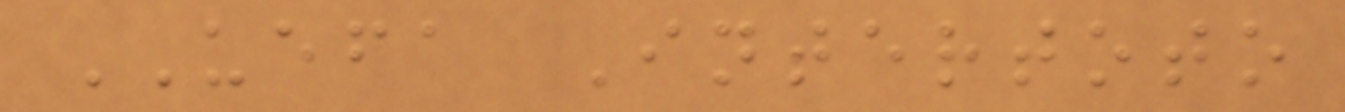UEFA Intertoto
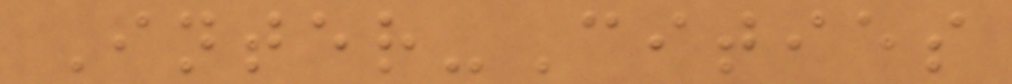Inter-Cities
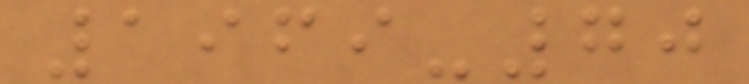1969-70
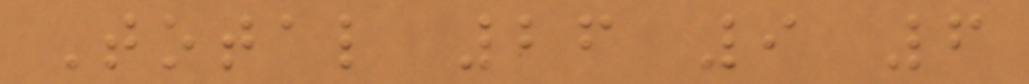Total 26 9 6
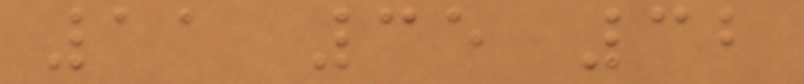11 35 32
